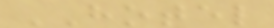HOTEL
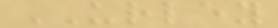URLEY
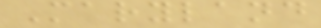Maryland
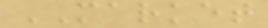MARKET
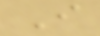I
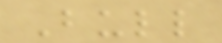Bull
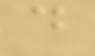d
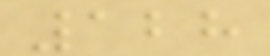128
